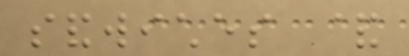sandwiches &
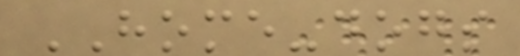HOME-dogs
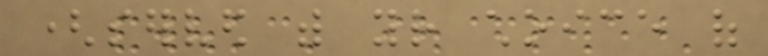(served with your choice of
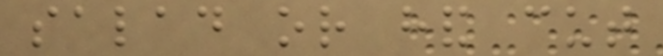salad or hand cut
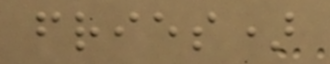fries)
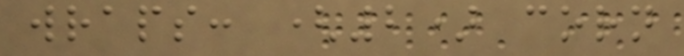wraps: (2) corn
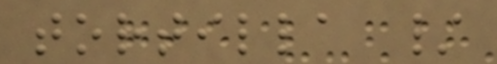tortilla /
